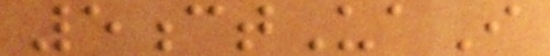5ctUaI
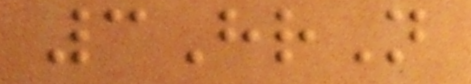3HrN
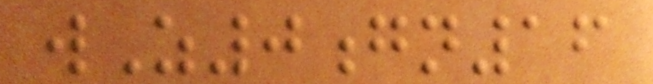wZ0gn16
